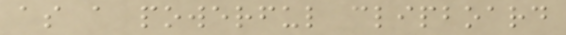as a powerful clipboard
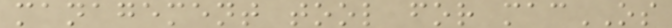management tool for macOS
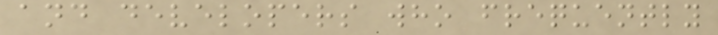and developers who frequently
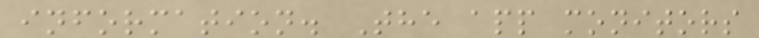information. The app monitors
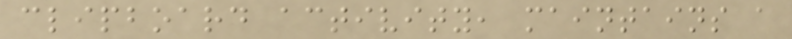clipboard activity, maintains a
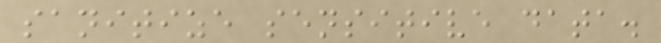sanitize sensitive data.
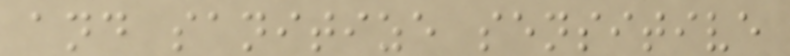and sanitize sensitive
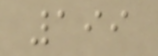199
